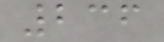236
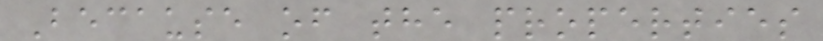Because of the properties
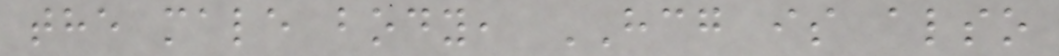the male body, HCG is also
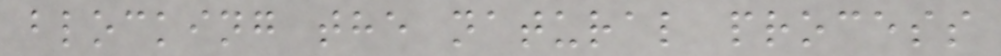blocking the natural process
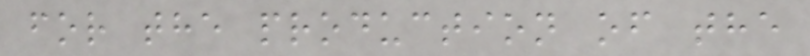for the production of the
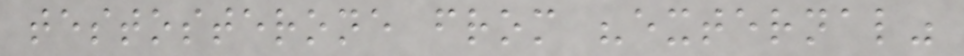testosterone from "external"
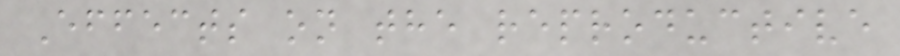Effects on the reproductive
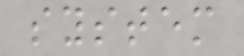system
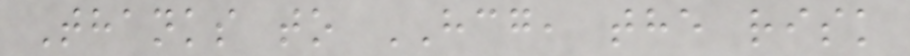Thanks to HCG, the risk
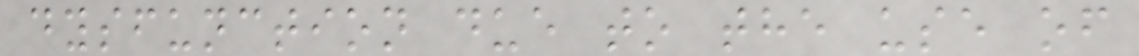dysfunction due to the use of
